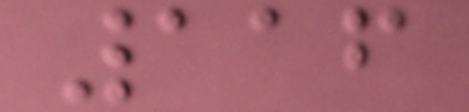116
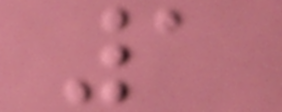1
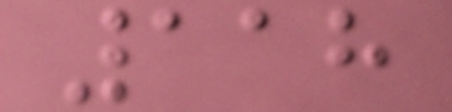118
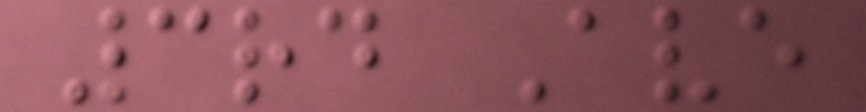3rd Ave
